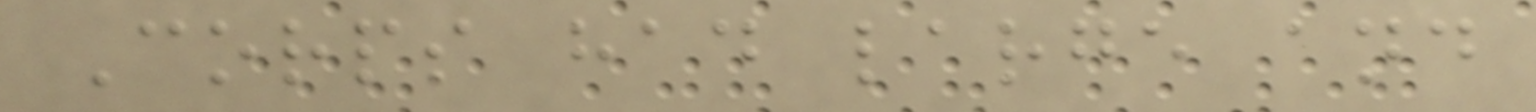Corps had large and
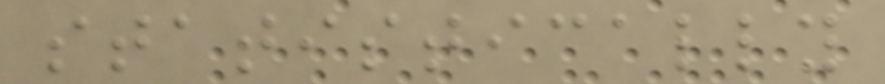statistically
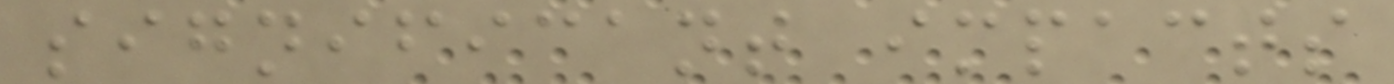significant impacts
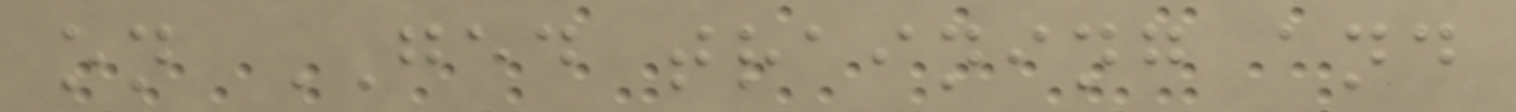on GED training and
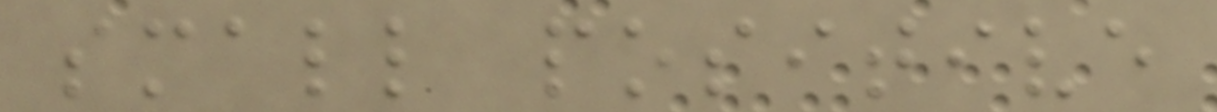small positive
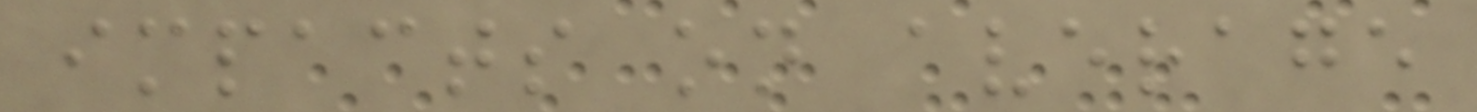impacts on average
